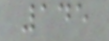145
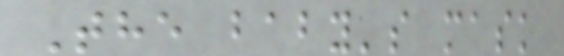The baby's mask
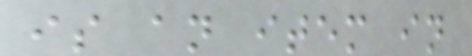is an item in
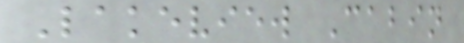Lakeview Cabin
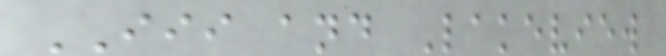III and Lakeview
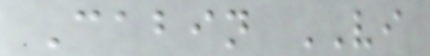Cabin VI
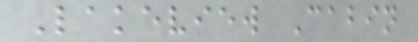Lakeview Cabin
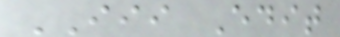III Edit
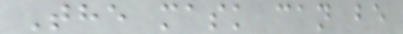The mask can be
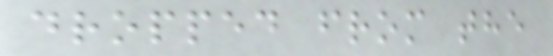dropped from the
